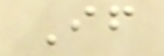If
